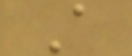A
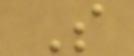S
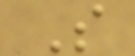S
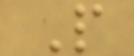P
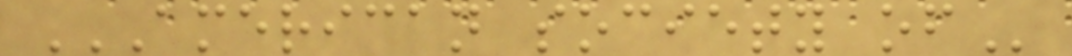AMERICAN SOCIETY OF
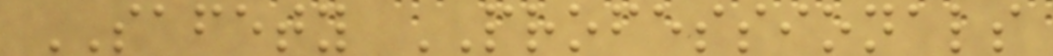SAFETY PROFESSIONALS
